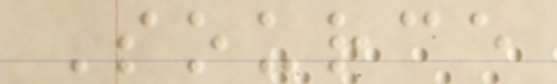Source
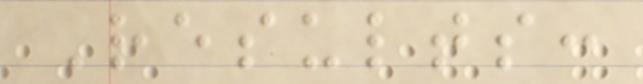Results:
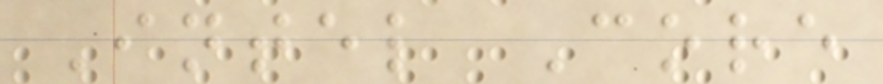Intel Core
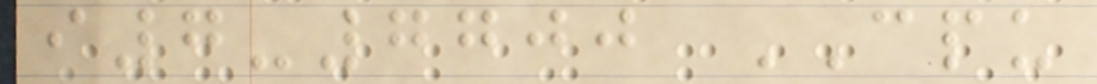i7-7700 CPU
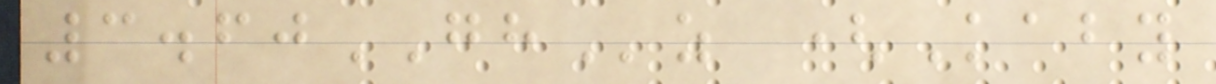3.60GHz (Kaby
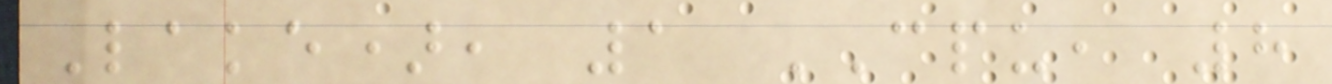Lake), 1 CPU, 8
